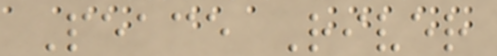Peace River
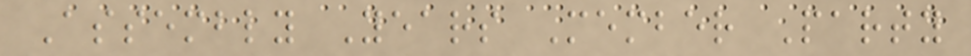Assembly Years Member Party
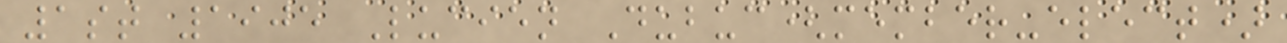1st 1905 Lucien Dubuc(member-elect)
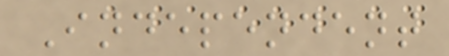Independent
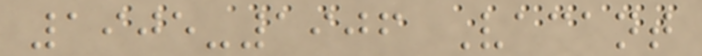1905-1906 Vacant
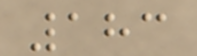183
